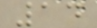14
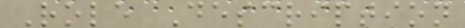Role Description
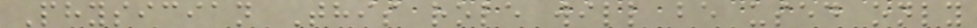Physician This role will be used only
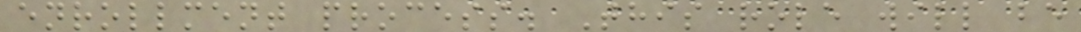enrollment process. This role will be
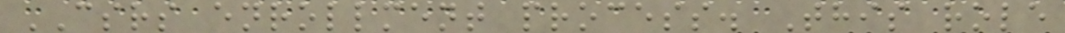CSRS enrollment process. This role
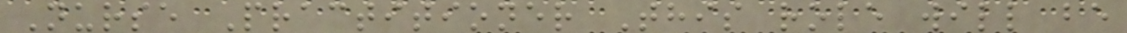Nurse Practitioner This role will be
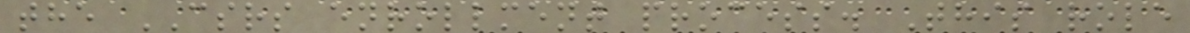the CSRS enrollment process. This role
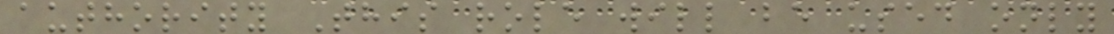authority This role will be used only
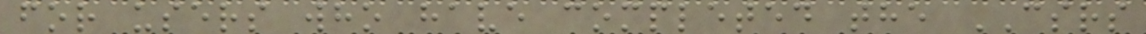for users who have completed the CSRS
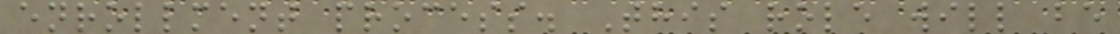enrollment process. This role will be
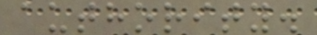authority.
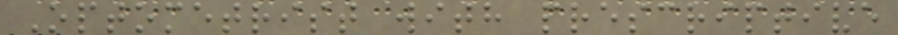Optometrist with prescriptive
